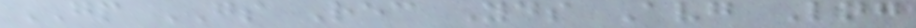GP GS Rec Yds Avg Lng
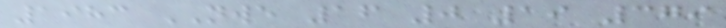1983 NWE 16 0 19 379
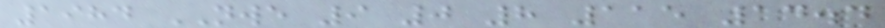1984 NWE 9 0 8 115 14.4
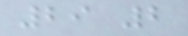29 2
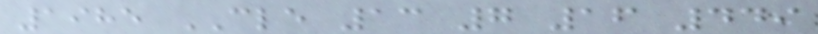1985 CLE 13 7 16 449
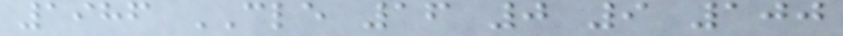1986 CLE 16 0 9 100
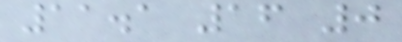11.1 16 0
